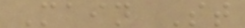Main St
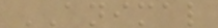ANIMAL
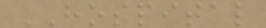HOSPITAL
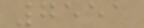7551
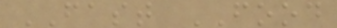FAST FOOD
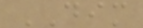DIM
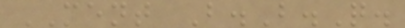MENT B.B.Q.
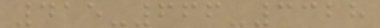415-666-3328
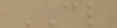CL
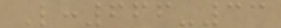L:666-33
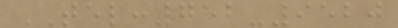TEL:752-9520
